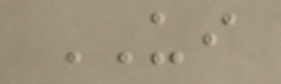UI
